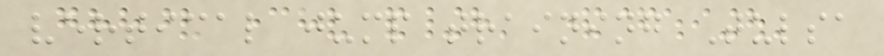vertical jump training Tulsa
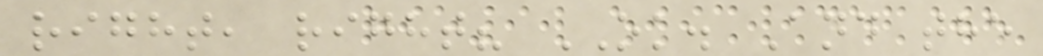right, right? OK. And the
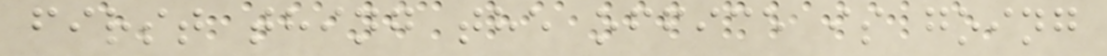first thing the office is going
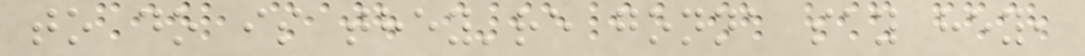to do is they're gonna say hey,
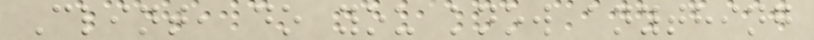Clint, do you know anything
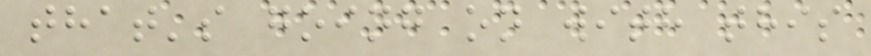that's going on with this
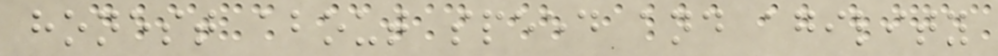honest about speed and agility
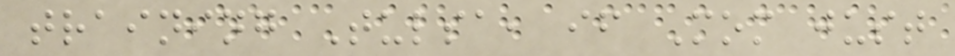training Tulsa, if Mom just
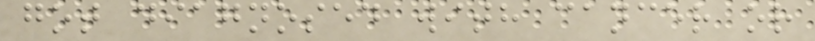got diagnosed with cancer or
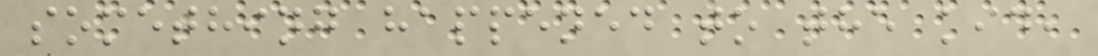something happened to the kid,
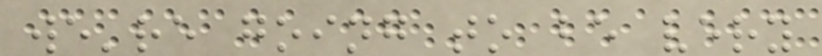we're going to be very
